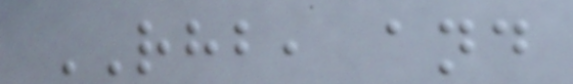RHB, and
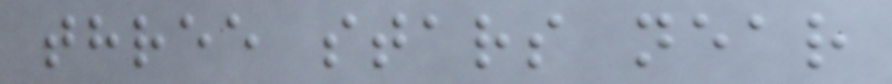three stars near
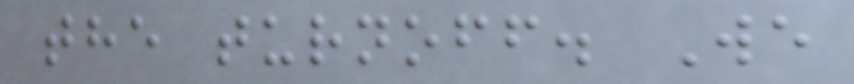the turnoff. We
